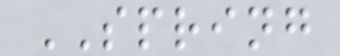SPRING
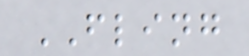FLING
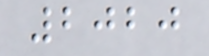2020
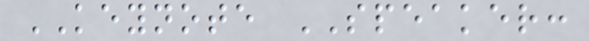KEYNOTE SPEAKER:
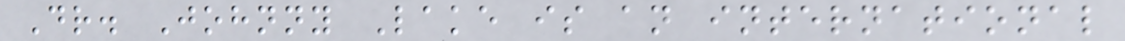Dr. Johnny Lake is an international
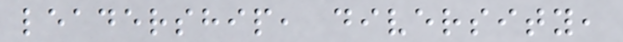leadership, diversity,
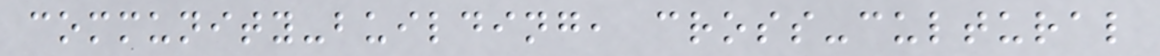community-building, cross-cultural
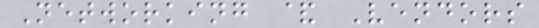Networking & Vendors
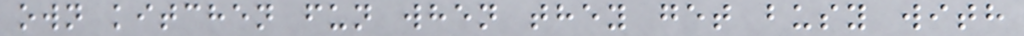own kitchen fun when they get busy with
